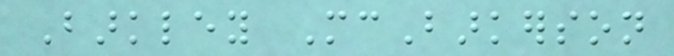Barkley McBarkerson
